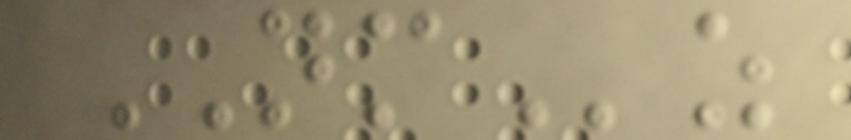NMz
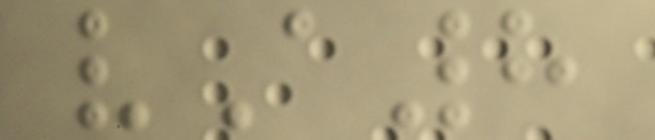vA8
